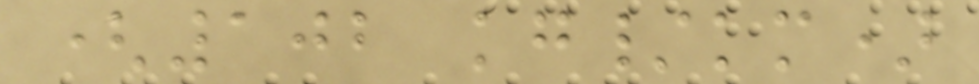(102 kg/km)
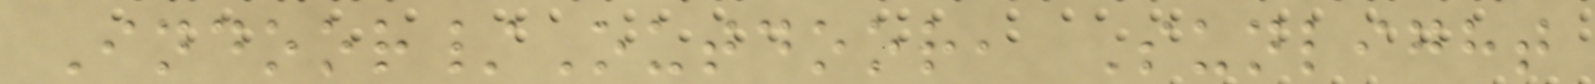Indoor/Outdoor, Sunlight
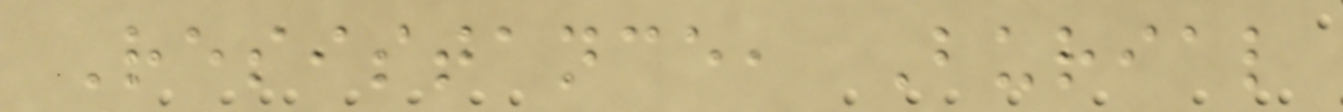Resistance, Burial
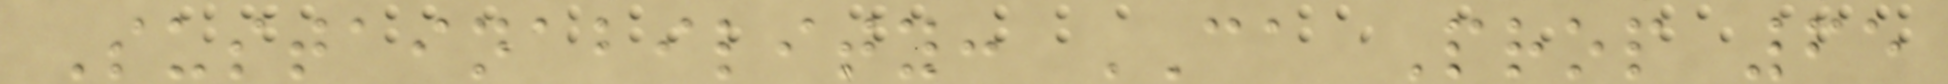Sustainability: CA Prop 65
